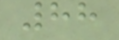88
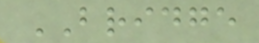BRIDGE
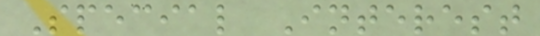Special Interest
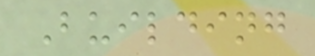Building
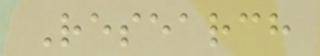Research
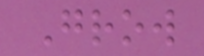Grow
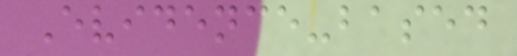Evidence-based
